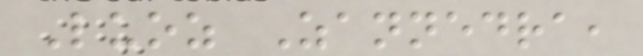Luoz Zannedra,
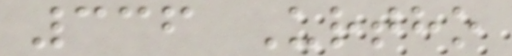336 Urtho
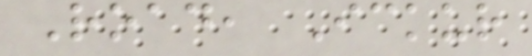Road, Ickur
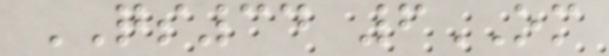QS34 6OM
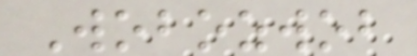Wobozwob
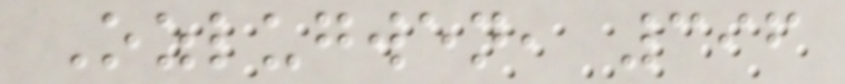Ozlugwen, 396
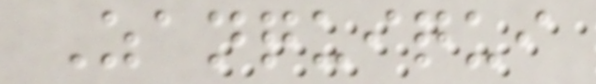Zanquiqui
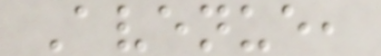Avenue,
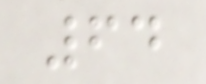64
